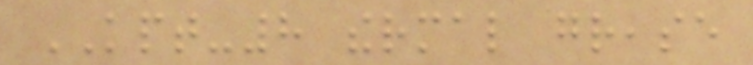KPT-8 thermal grease
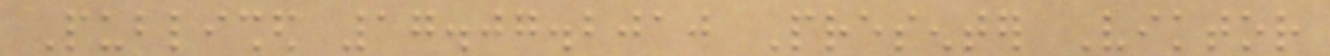Published 17.07.2010 Presenter Viktor
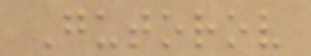Gutorov
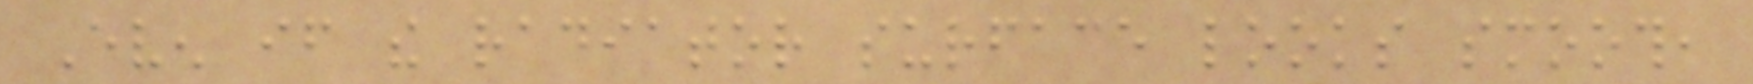Even if the radiator surface looks smooth,
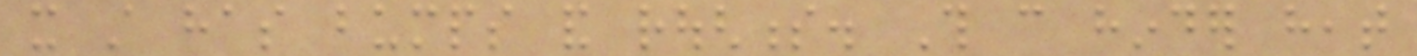it still has bumps and roughness. This can hinder heat
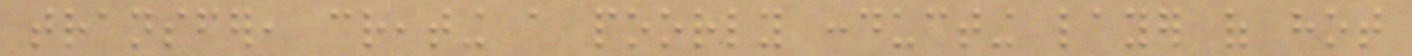transfer, creating a poorly conducting layer of hot
